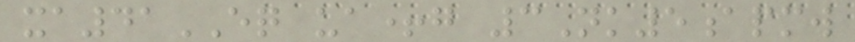xa41EQ ua+g 3Nk5apmw
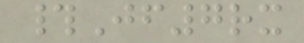#Jf7rx
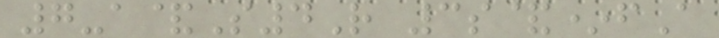7-a&S4R 3s&*fA
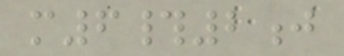m6#2j
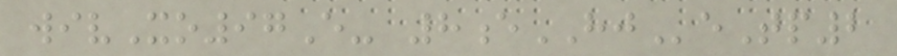wivXo97E- 8eHJeTp2
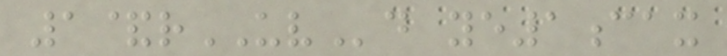1&rUVd ye1cax
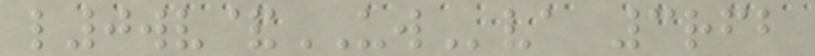l0wv&UWva 3rfb
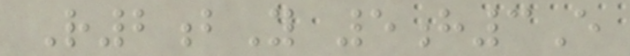R2bY 5h3E
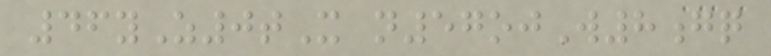46yZ0tX n57ojW8gq
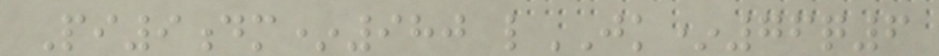Pi9dm*980 lJK*76q6
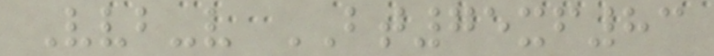Vvb-v BT75xf83
